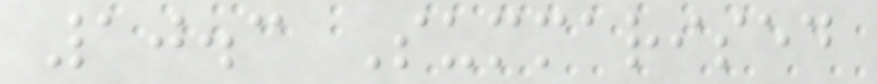10.3 Summarised
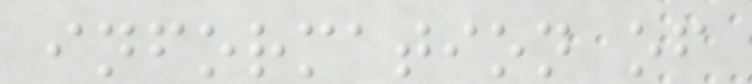information of
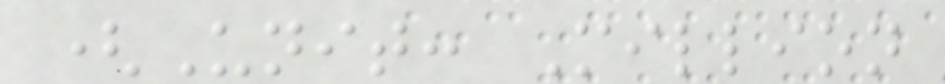(Unit: Million
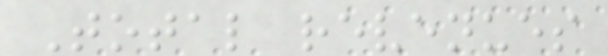Total revenues
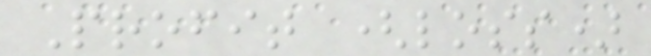Profit (loss)
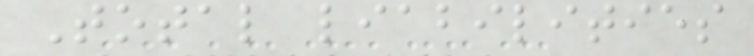Total liabilities
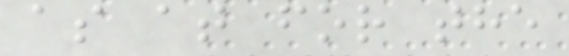as at for the
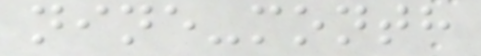nine-month
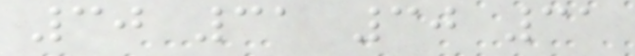30 31 30 31
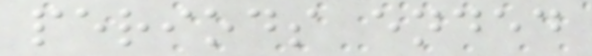periods ended
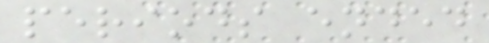periods ended
